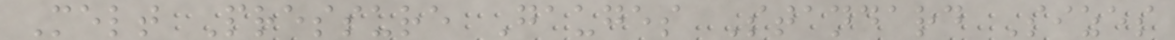Melt Pressure Gauges Standard Sizes
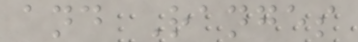and Ranges
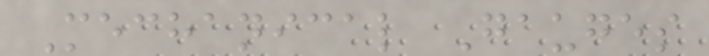Mechanical Gauges
